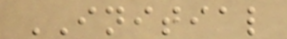INITIAL
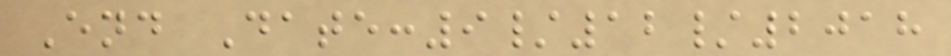End Date:9/12/2018
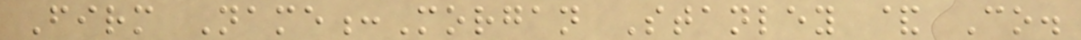Firm Name:Morgan Stanley & Co.
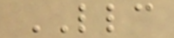LLC
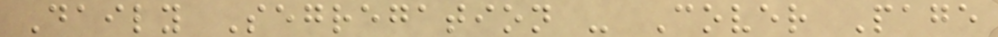Daily Segregation - Cover Page
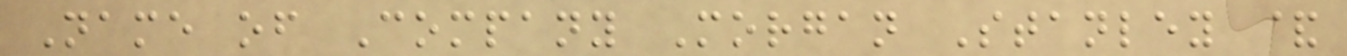Name of Company Morgan Stanley &
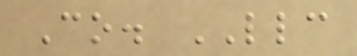Co. LLC
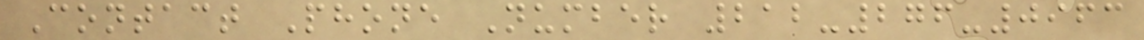Contact Phone Number 212-276-0963
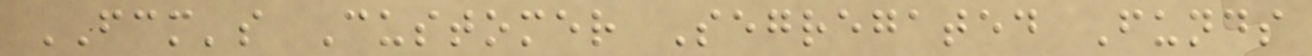FCM's Customer Segregated Funds
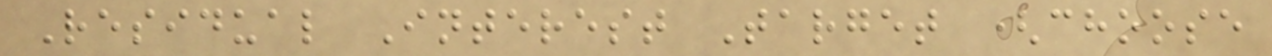Residual Interest Target (choose
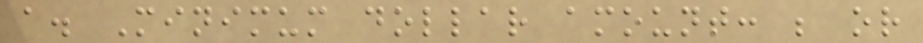a. Minimum dollar amount: ; or
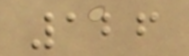126
